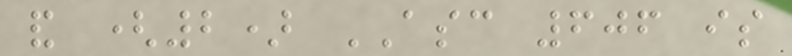and (2) ASC 606 is
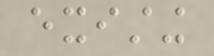existing
